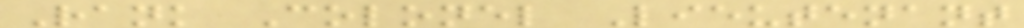Rank Colonel Lieutenant
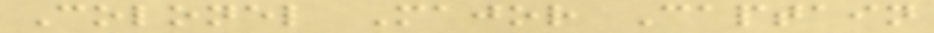Colonel Major Captain
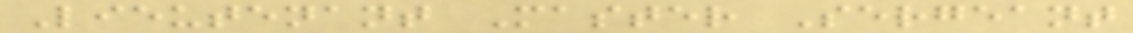Lieutenant Master Sergeant
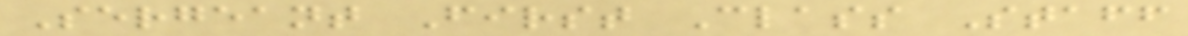Sergeant First Class Staff
